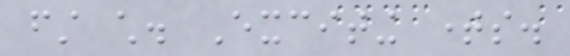first child. Exciting times.
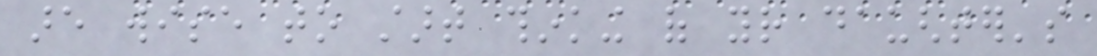are wise to start thinking of your daughter's
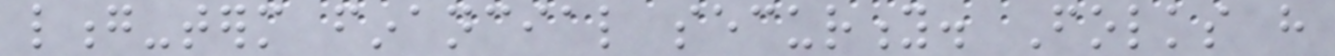long-term financial security. Folks have
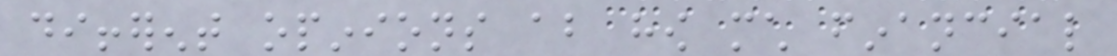different opinions about how much financial
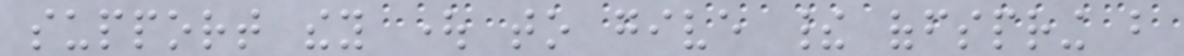support they ought to give their offspring but
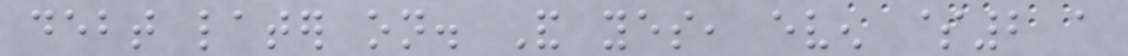debt later on. And yes, even $2 a
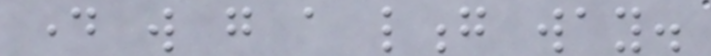day will go a long way.
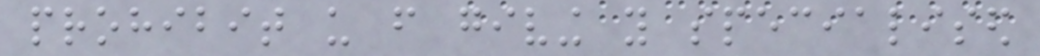prohibit us from giving you specialised
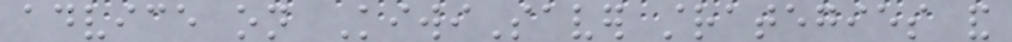advice on KiwiSaver strategies and
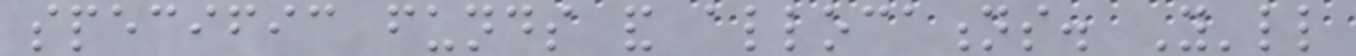specific funds and allocations. You'll
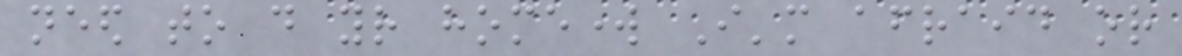need to do your homework I'm afraid or
